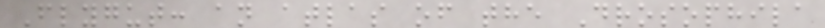Flygut: an atlas of the Drosophila
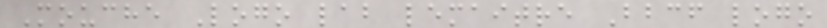Mouche Logo lab lemaitre Bbcf logo
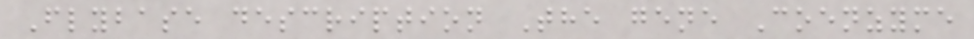Flybase description The gene Coenzyme
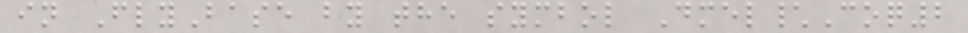in FlyBase by the symbol Dmel\Coq2
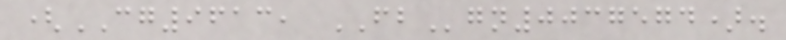(CG9613, FBgn0037574).
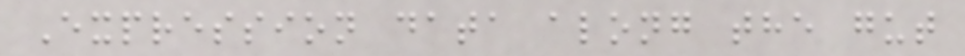Expression data along the gut
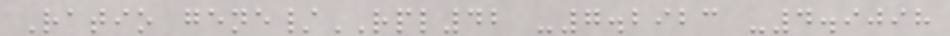Ratio gene/RPL42 -7.2923 -4.9098
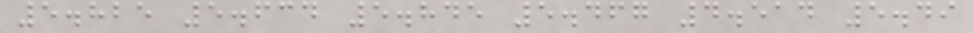5.825 5.634 5.845 5.467 4.514 5.49
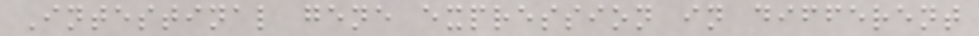Intestinal gene expression in different
